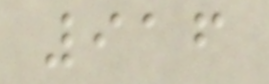916
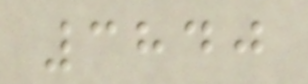3840
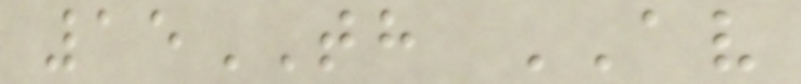15TH AV
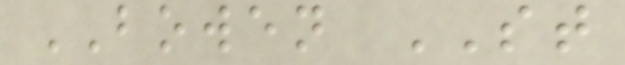BOWEN ST
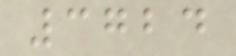3724
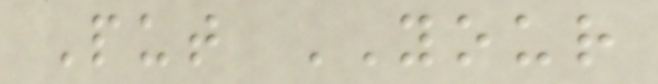Put YOUR
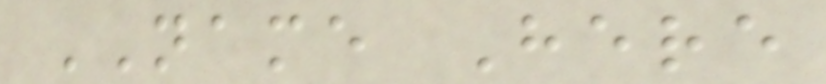NAME Here
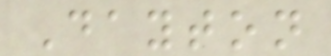Dayton
